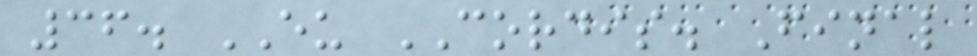36. EU CORDIS. Final
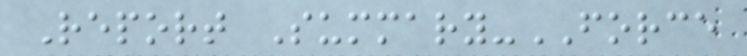Report Summary-FORCE
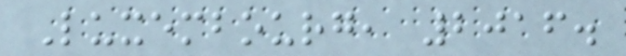Luxembourg, 2016.
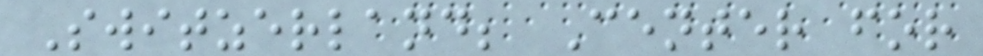Switzerland; Center for
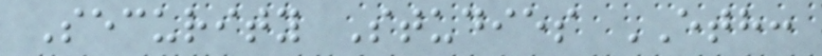Security Studies ETH:
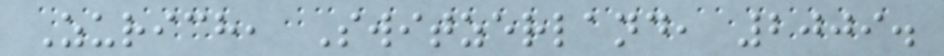Zurich, Switzerland, 2009.
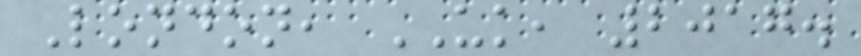London, UK, 2017.
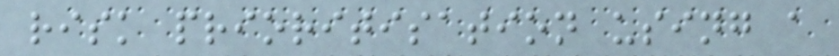risk prioritisation using a
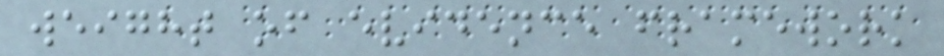weight of evidence framework
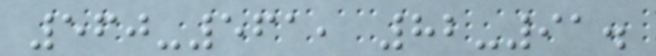560-561, 82-91.
